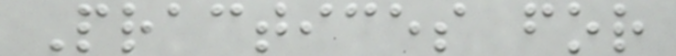Practices for
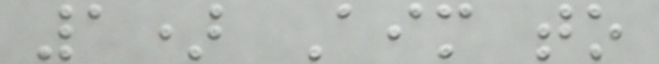1) Aim to
